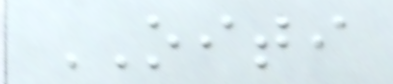OITI
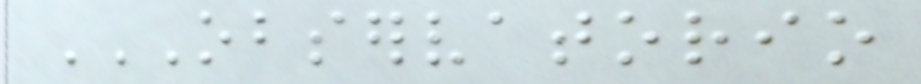OBSERVATORIO
